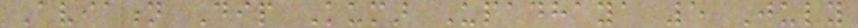Aviation Dip Kumar Upadhaya 5 July
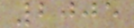2005
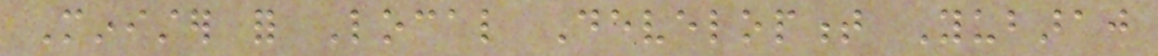Minister for Local Development Yubaraj
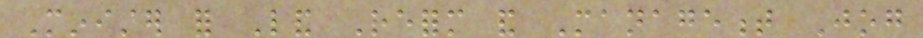Minister for Land Reform and Management Jog
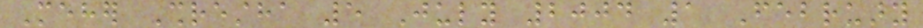Meher Shrestha 5 July 2004 1 February
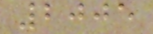2005
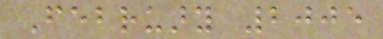February 2005
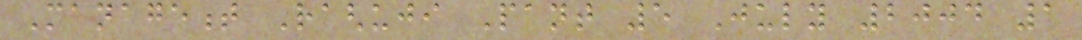Management Raghuji Pant 5 July 2004 1
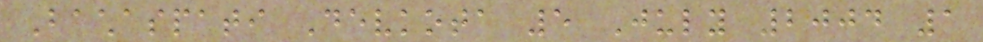Bachaspati Devkota 5 July 2004 1
